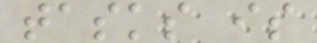tasks is
